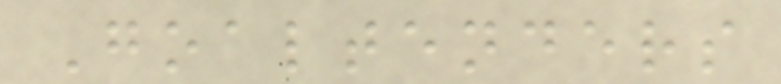Goaltenders
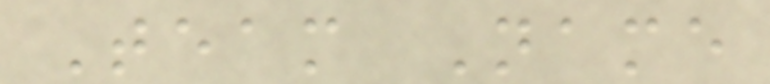Team Name
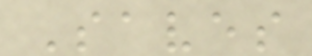Saves
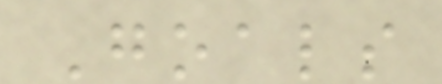Goals
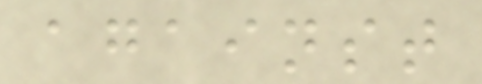against
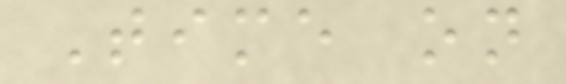Time on
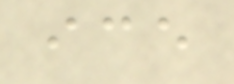ice
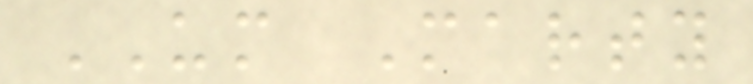UM Marty
